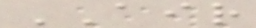AIR
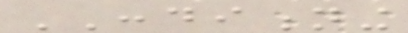CONDITIONING
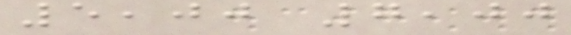5,00 7,00
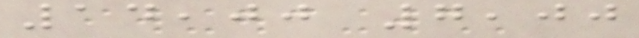14,00 7,00
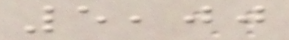5,00
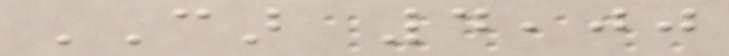CAR 4,00
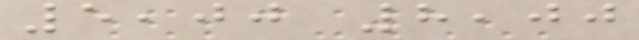5,00 8,00
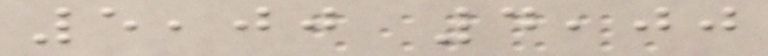5,00 4,00
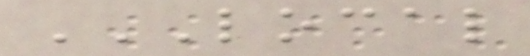LOCAL
